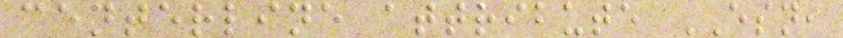centerline attribute ESN,
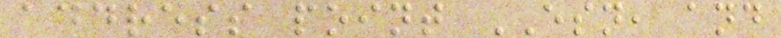address point ESN, and
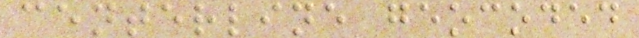centerline geocoded
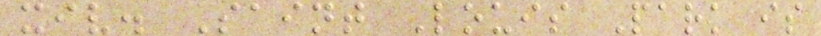xiv. Saint Louis Park is
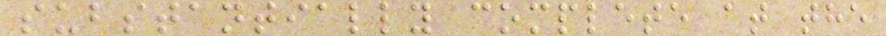substantially complete at the
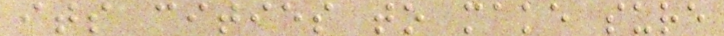its cities to make sure
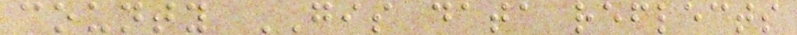county GIS data reflects
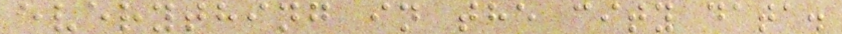everything in the city data.
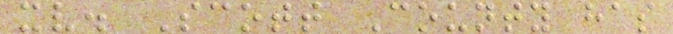xv. Scott County has
